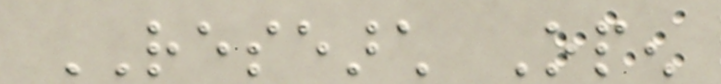RESEARCH Open
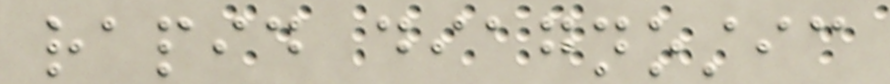rapid diagnostic
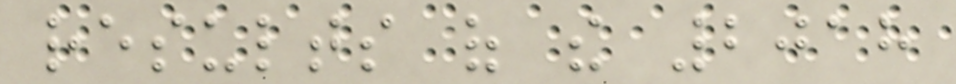results of the 2018
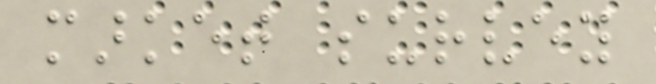market survey
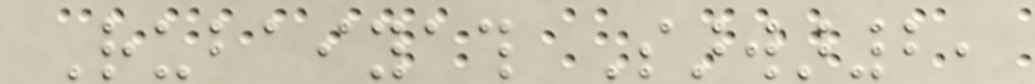Rubaiyath Sarwar2,
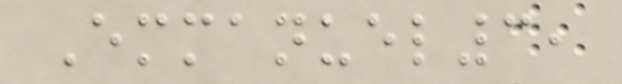Emmanuel3,
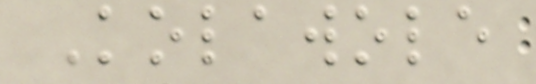Kolawole
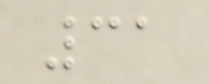31
